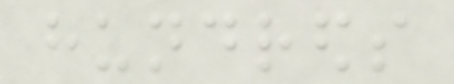hundreds
